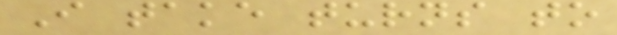I take turns to
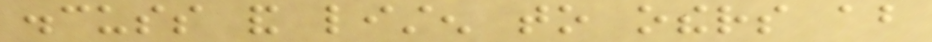discuss and listen to others about
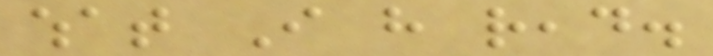what I have read.
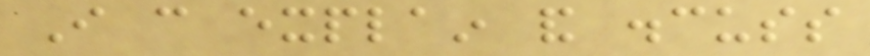I can explain and discuss
